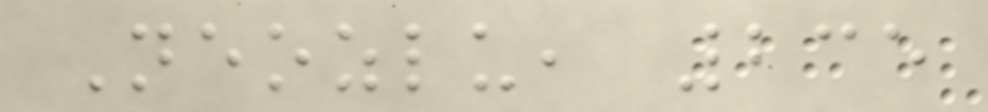Neozlu, 235
